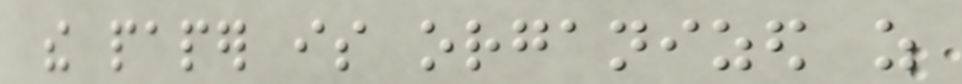the paper is organized as
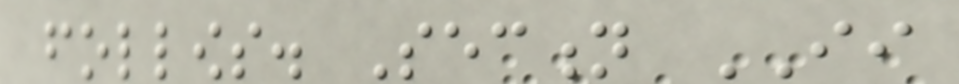follows. Section II
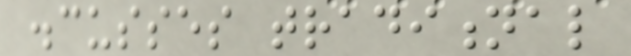discusses traditional
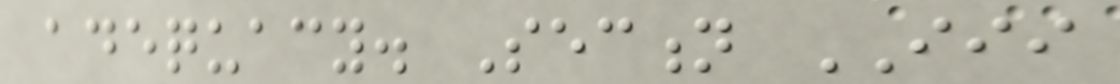adequacy. Section III
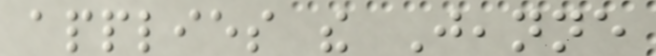applies the Jeanne
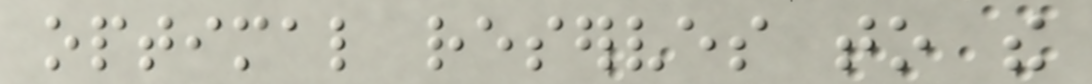optimal reserves to the
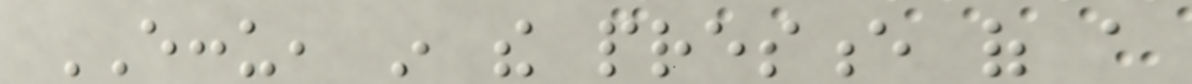ECCU, in the presence of a
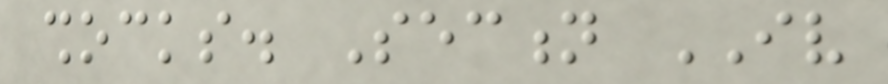shocks. Section IV
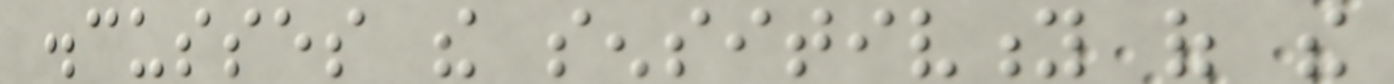discusses the sensitivity of the
